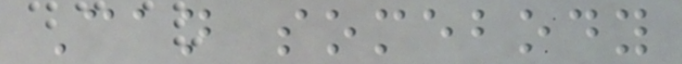Can somebody
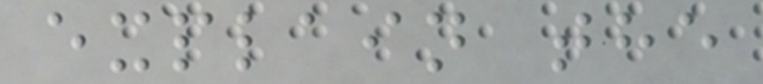explain the
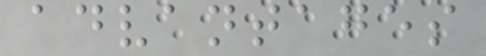advantages
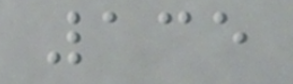135
